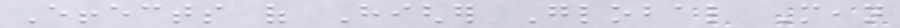Effects of Higher Global Mean
